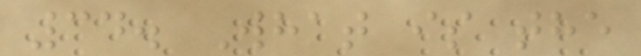34. What is the
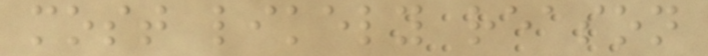most likely reason
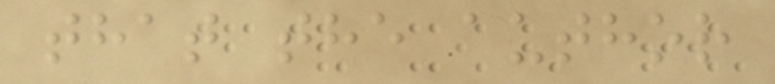that the author
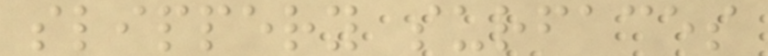slippery surfaces
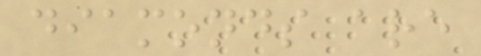diamonds are
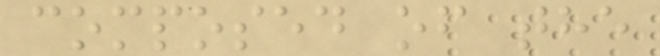composed of the
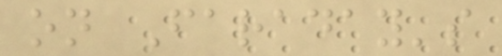on Faraday's
